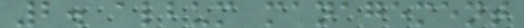2. album management
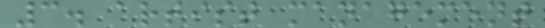3. artist management
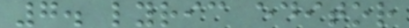7. lyric editor
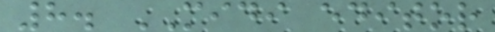8. MIDI editor
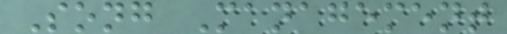Song Management
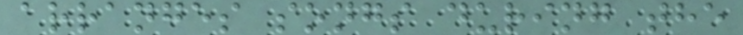arranges songs during the
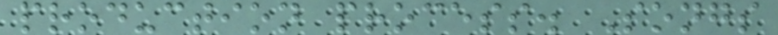production process. Songs
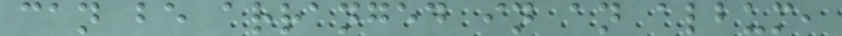can be arranged in an album,
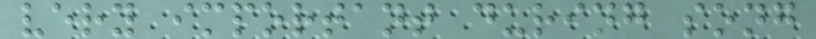very important during song
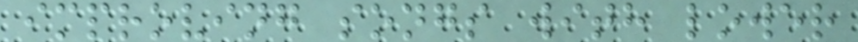improving songs with lower
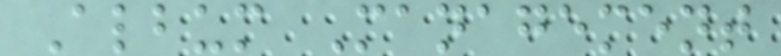Album Management
